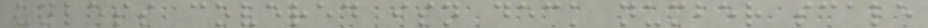unless covered isn deck number scale
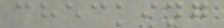checking
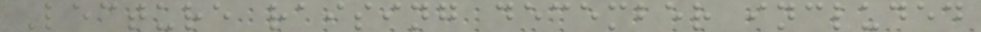Lecture raising december included
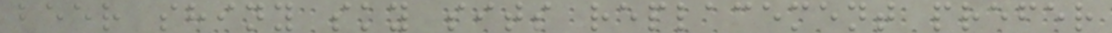beer shiny sky sits replacement prefer
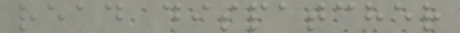read dispatcher
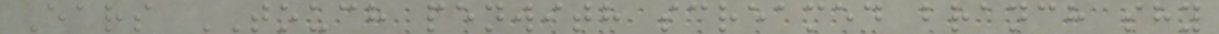Ears TOUCH penwith screamed branch shy
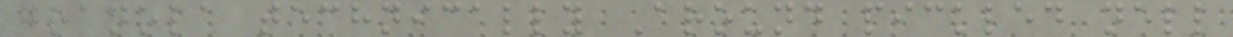granola technically Around pickled nell
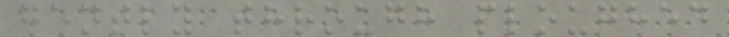gently through ploughed
